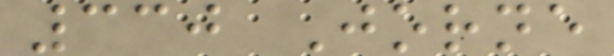330 Jorne
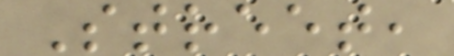Street,
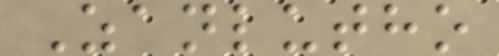Zanlutho
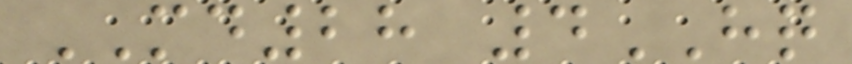MD28 4HQ
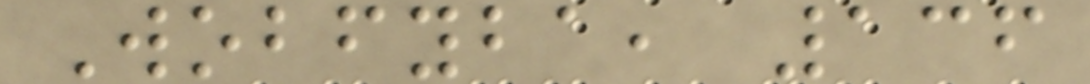Wobfyba, 136
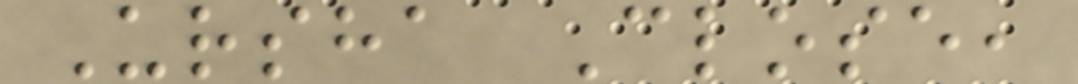Ursha Close,
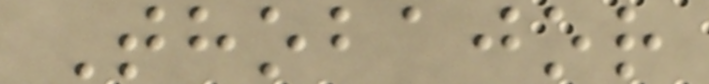Thobajor
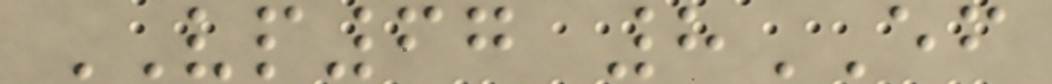VP67 8EF
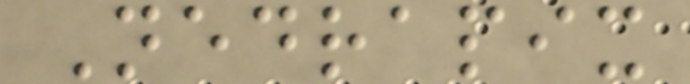Nedrapix
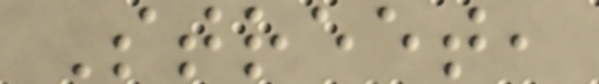Street,
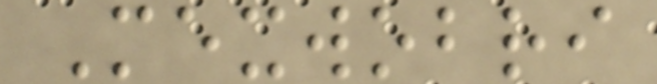Mexwobri
